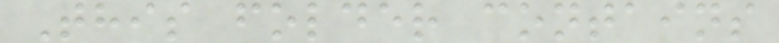This folder contains
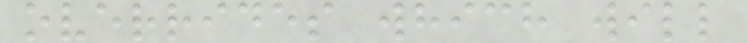overrides which will
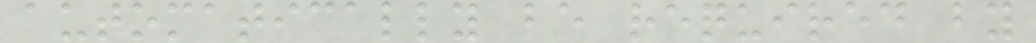automatically be required by
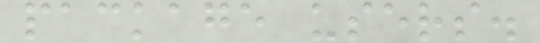package users.
